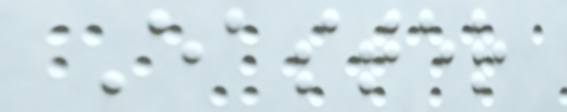Easter
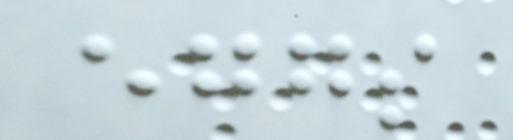eggs
